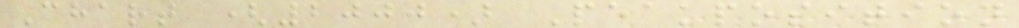Chart (2000) Peakposition
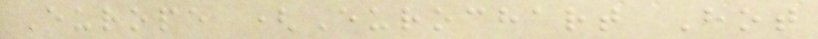Europe (Eurochart Hot
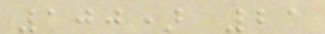100) 21
